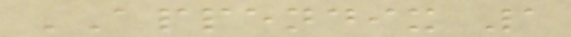APPENDIX 1
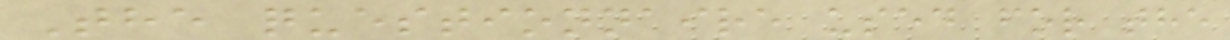The questionnaire used for the
